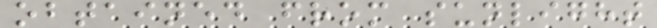obtained from sunlight
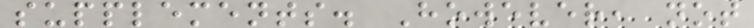supplements. However, not
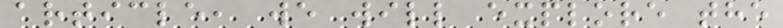article, we will explore the
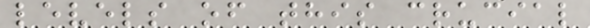levels of this crucial
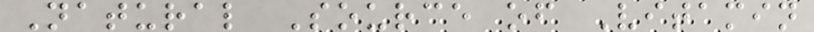Natural Source of Vitamin
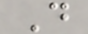D
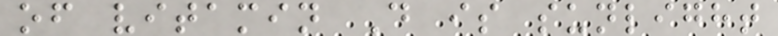of vitamin D is sunlight
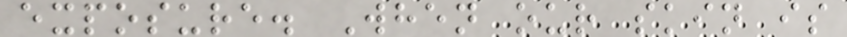exposure. When our skin is
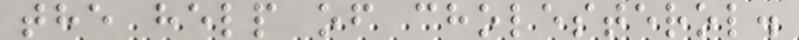the help of cholesterol.
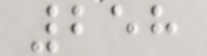258
